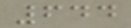644
